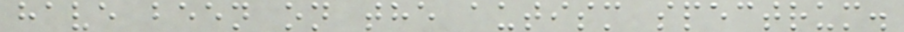have been on the autism spectrum.
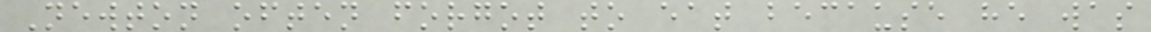Newton often forgot to eat because he was
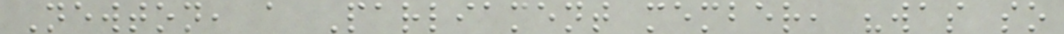Newton, a Parliament member, "was so
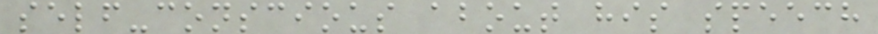self-conscious about his speech
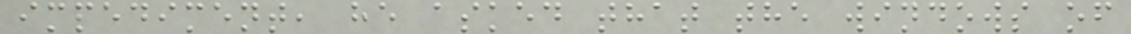impediment, he asked that the windows of
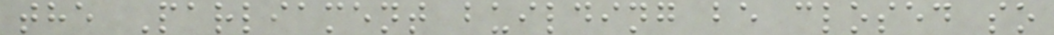the Parliament building be closed so
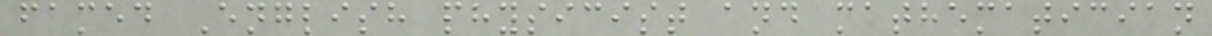famed English physicist and mathematician
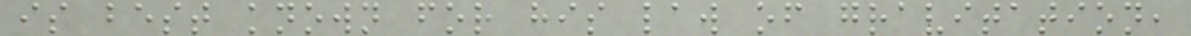is best known for his law of gravitation,
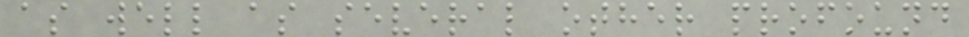as well as several other profound
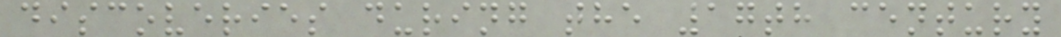discoveries during the 17th century
